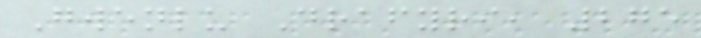Gwenlu Drafyri, 275
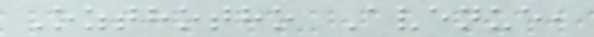Ozthotho Avenue,
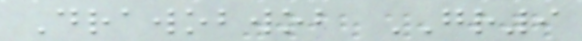Drawobwob GR9
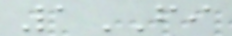1FI
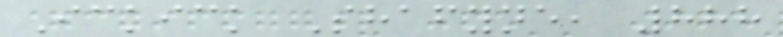Ickick Shafyne, 888
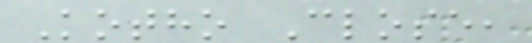Kotho Close,
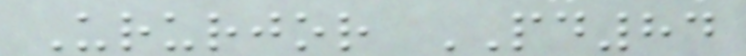Ururjor PD84
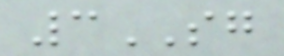3SG
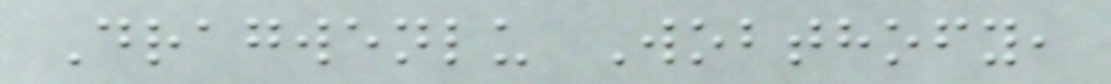Dragwenlu Wobthofy,
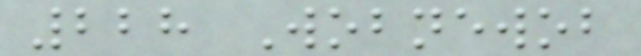228 Wobnewob
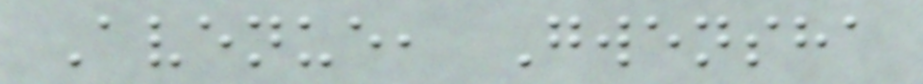Avenue, Gwensha
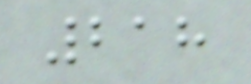218
